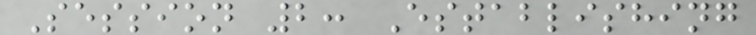Session 2: Establishing
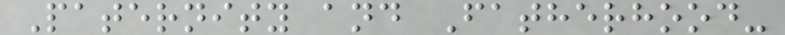Paternity and Fatherhood-
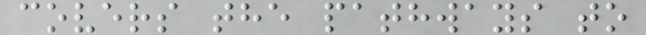covers the pathways to
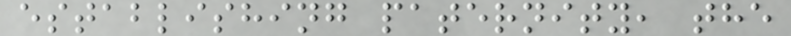establishing paternity, the
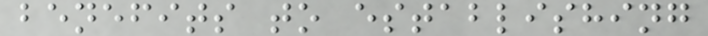benefits to establishing
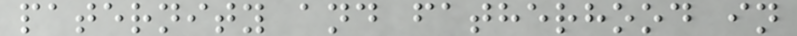paternity and fatherhood in
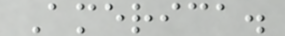America.
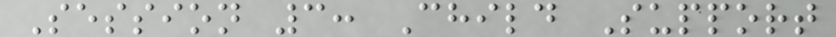Session 3: Child Support
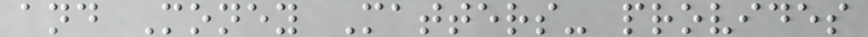and Money Matters- provides
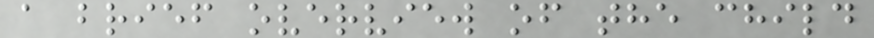a brief overview of the child
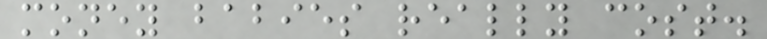money babies really cost.
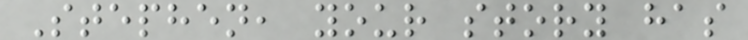Stephen, your story has
